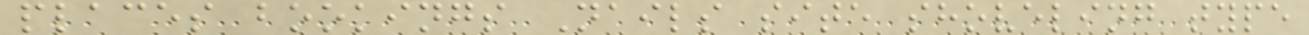places bookings Nails site shoveling type
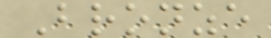Bronze
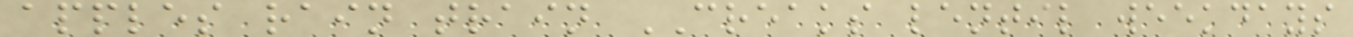apples rain train CREAKS lentil weekdays
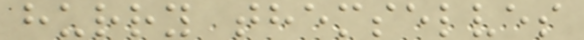hurry themselves
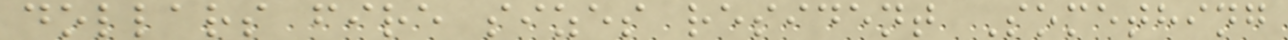dollars fire sizes resident Something
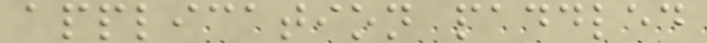application paddled
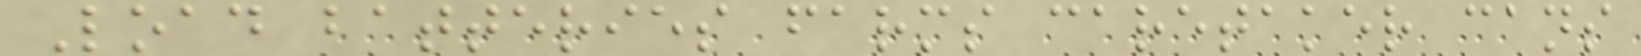Load batteries farms caretaker cans
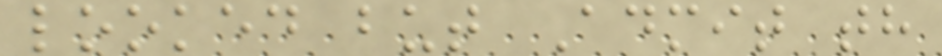looked but Admit th
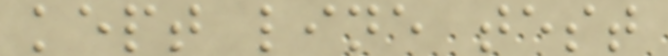kept line test
